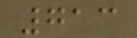713
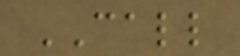CALL
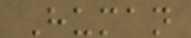Human
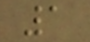1
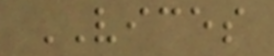VICES
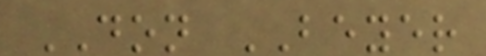DON BEYER
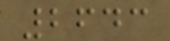2643
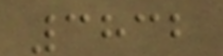3832
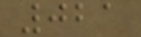021
